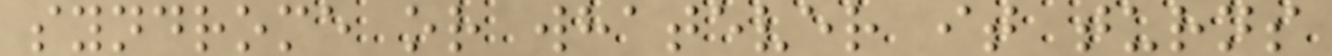syndrome or whatever it turns
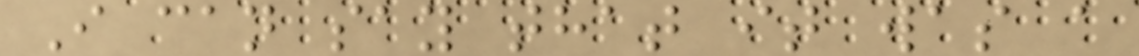I can say that it was a
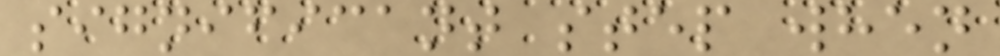significant step when
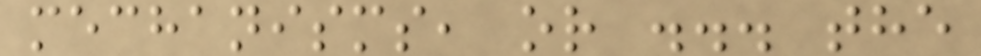mechanisms, or ... the
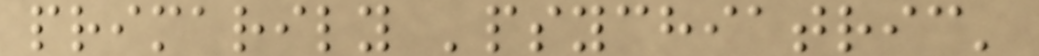primarily 'psychiatric'
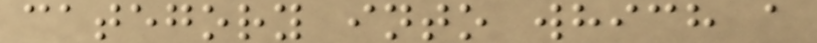category into which a
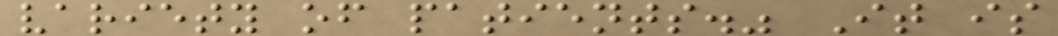variety of patients." It is
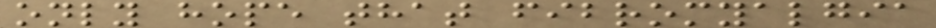only hope that fibromyalgia
